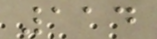114
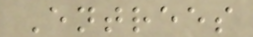Entrees
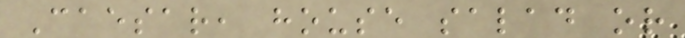Caesar, house salad or
